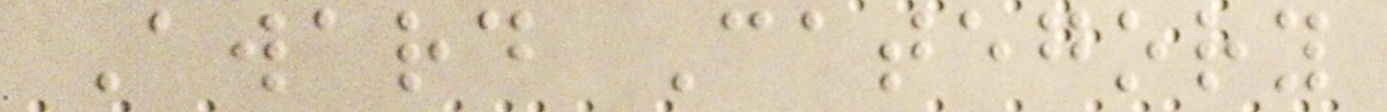Award Category
